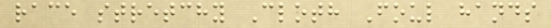race stretchy Cloth Foul hands
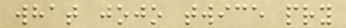what jojo twice pry
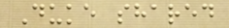Duke shared
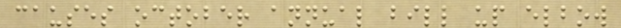causes october annual bill up elbow
